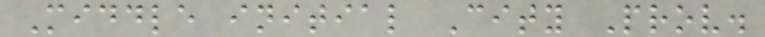Middle initial City Prov.
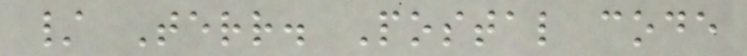/ Terr. Postal code
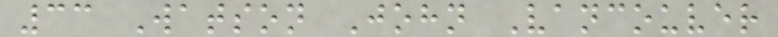33 Watson John Vancouver
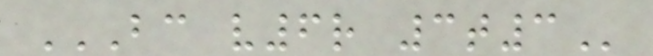BC V6R 3T3
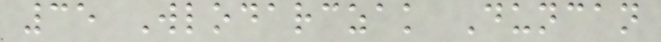35 Wlodarczak Duncan
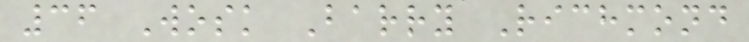36 Wosk Barry Richmond
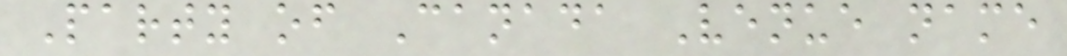Party of Canada Venue name
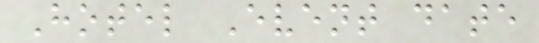Hotel Event date
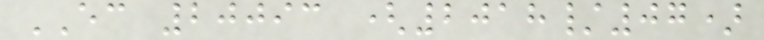EC 20093 (2018/07)
